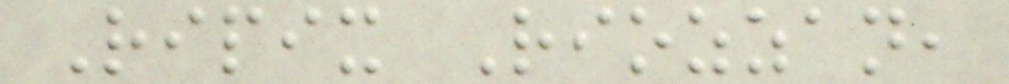Ripix Riozzan,
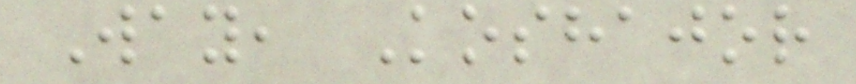Way, Koshajor
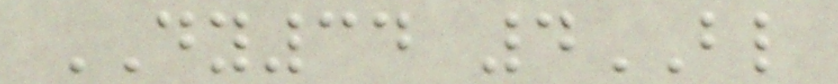DY34 4BL
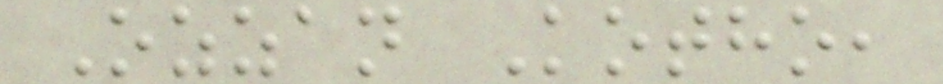Ozzan Kotho,
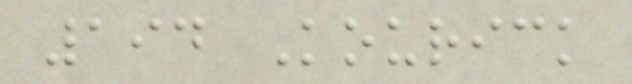194 Kourick
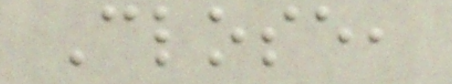Close,
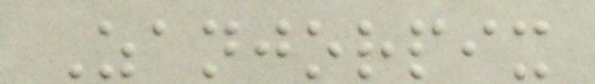Zanjorpix
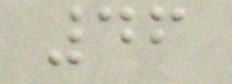46
